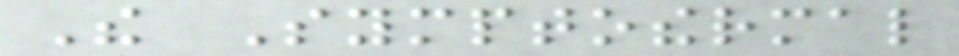The Symptothermal
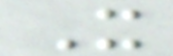It
